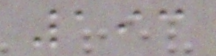193
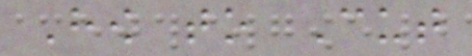How to Cut
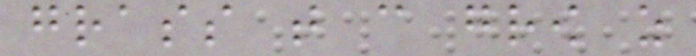grass that can grow as
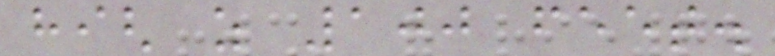high as 100 feet.
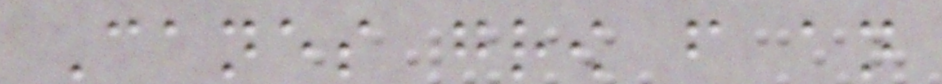Canes grow from an
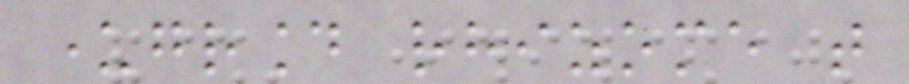underground rhizome that
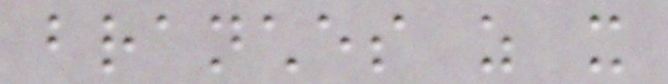branches as it
